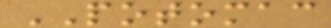POTOMAC
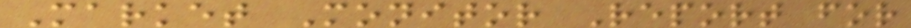Market Monitor Report for
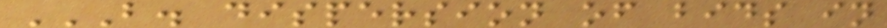B. DISPERSION OF BIDS IN
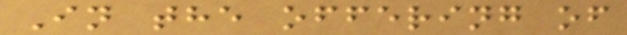In the offering of
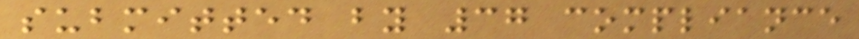submitted by 37 compliance
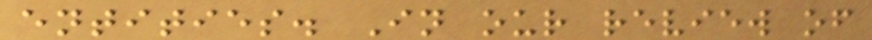entities. In our review of
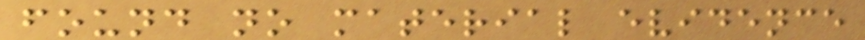found no material evidence
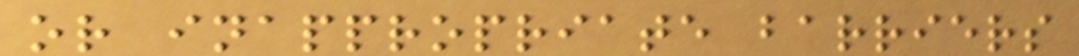or inappropriate barriers
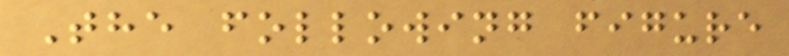The following figure
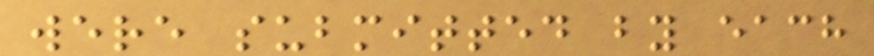were submitted by each
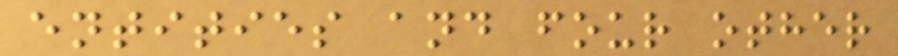entities and four other
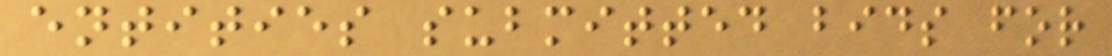entities submitted bids for
